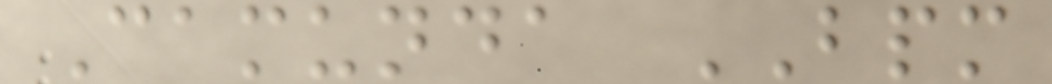Camunda BPM
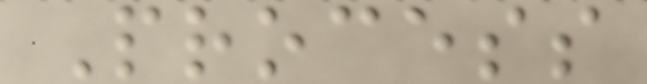Process
